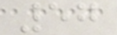57
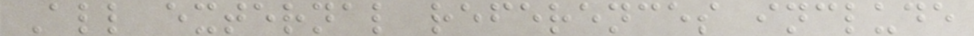All external references include
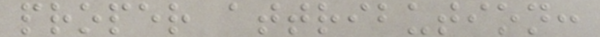proper attribution:
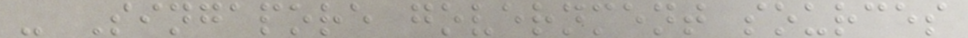- Singapore government sources
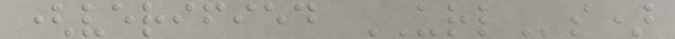(verified URLs)
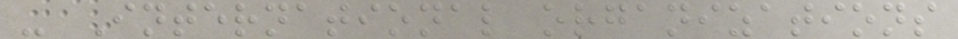- International organizations
